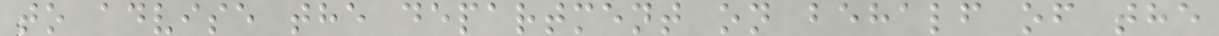to advise the department on behalf of the
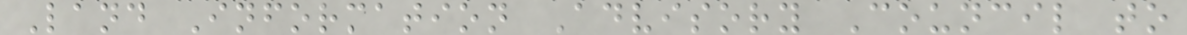Land Information Advisory Council to
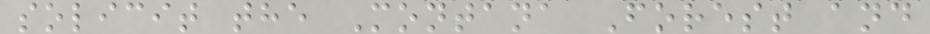solicit the Montana Forest and
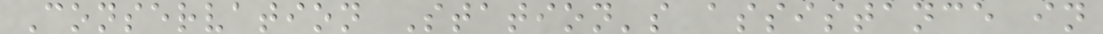Conservation Station's assistance in
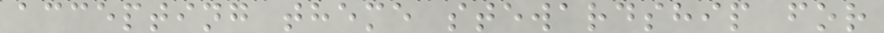accepting theme stewardship for
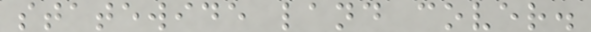statewide land cover.
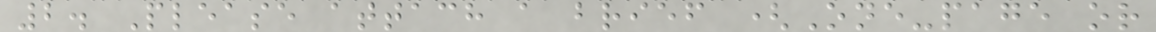2. Please attach a brief (One-page or
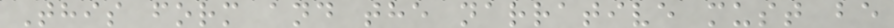This form and the narrative must be
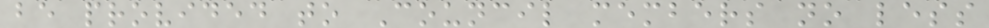be provided to Council members no less
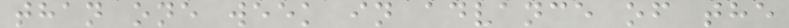than one week in advance of the
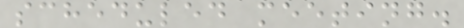scheduled meeting.
